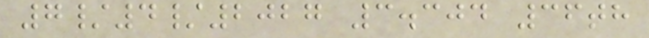7/4/2027 3.304 36th
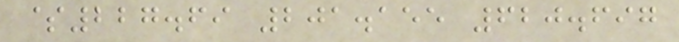$227.69 201.155 620.697
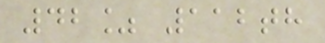42% 112th
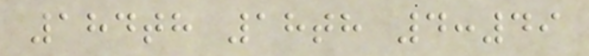184th 18th 4:49
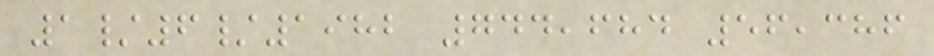1/6/1982 744,684 56,386
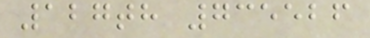127th 735526
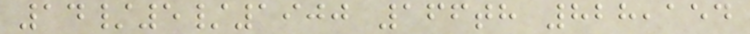14/5/1900 166th 828,154
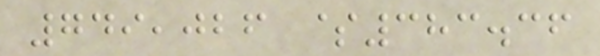749,026 $383.36
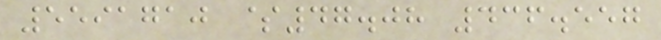5591710 $47.08 436.557
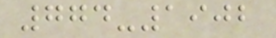774-1902
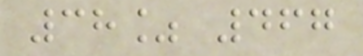38% 467
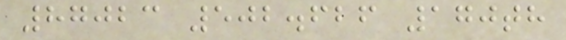87023 502.626 170th
